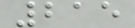215
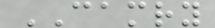CAMRY
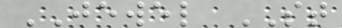JEWEL ST
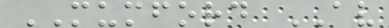MUMFORD AV
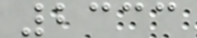2333
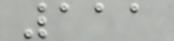111
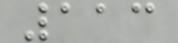113
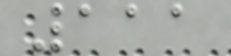111
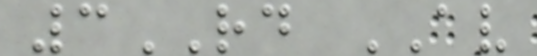3RD AV
